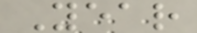Year
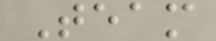Team
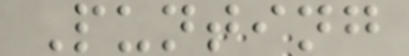Punting
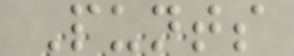Punts
